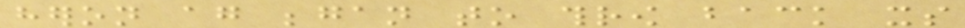heron again began to throw back its
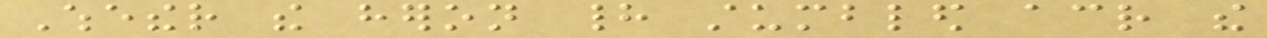Whether the heron had stumbled across the
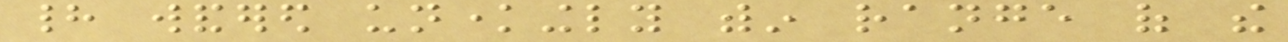had wandered unknowingly within range of the
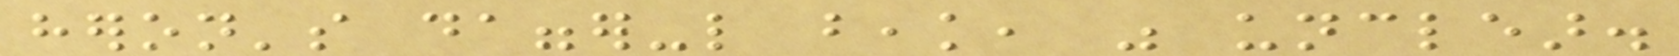heron's dagger-like beak, was unclear.
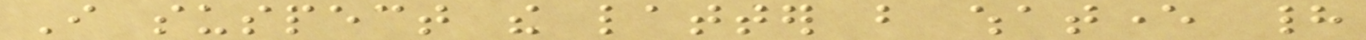I suspect the latter but whatever had
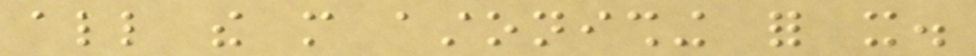all the more astonishing for it.
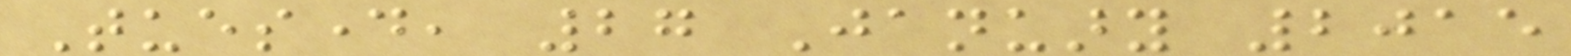Tuesday, 27 January 2015
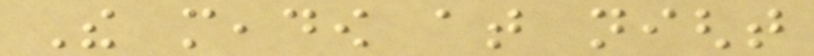The meadow at night
